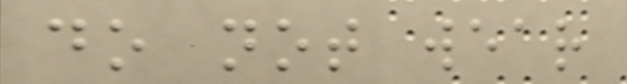do not wear
